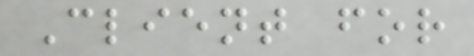Client for
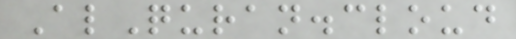AlQuran.cloud
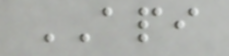API
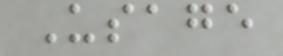Usage
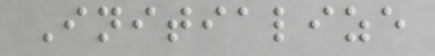Initialize
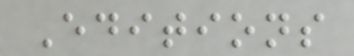Editions
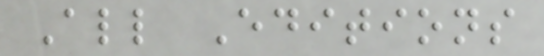All Editions
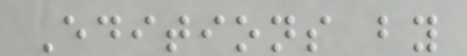Editions by
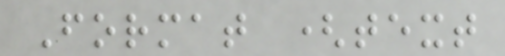Format (text
